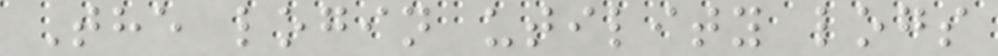The login utility logs
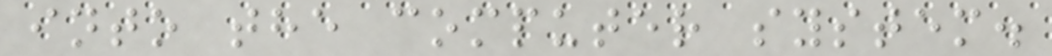into the computer system.
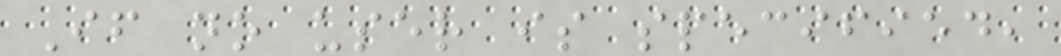If no user is specified,
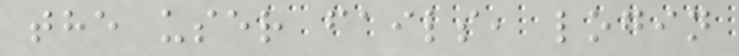the user fails, login
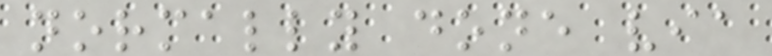normally done via
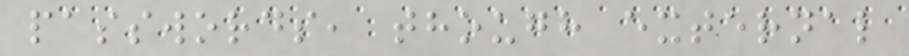passwords, though external
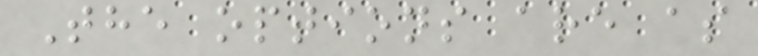The options are as
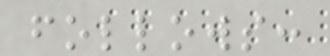follows:
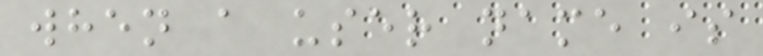when a user name is
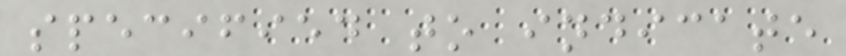specified to indicate
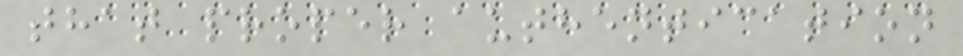that proper authentication
